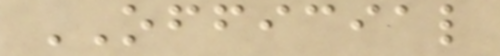OFFICIAL
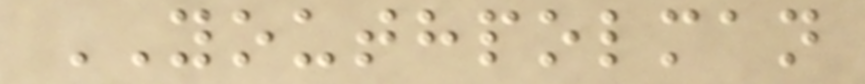YOUTHPOLMAN
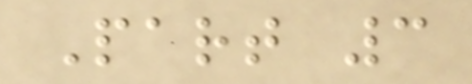Part 3
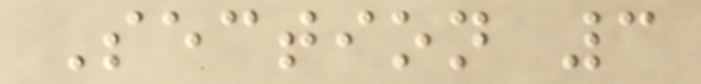Section 3
